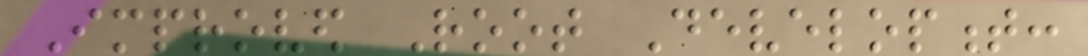Improved Root Development:
